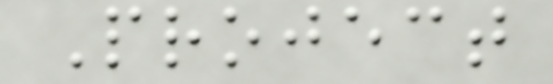Project
